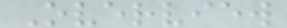Overview
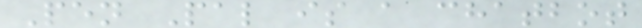Pen Pal is a chatbot
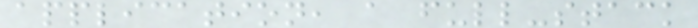application, a full-stack
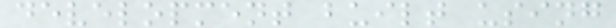development built using
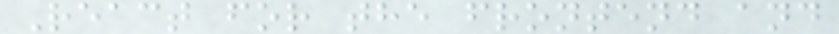React for the frontend and
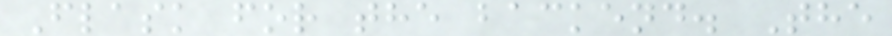Flask for the backend. The
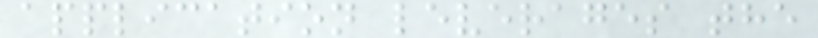application leverages the
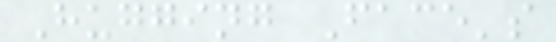Hugging Face's
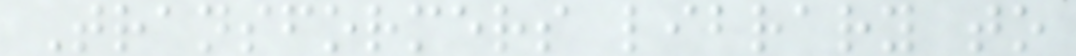Transformers library to
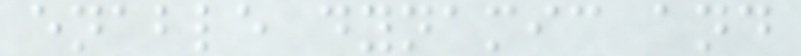enable dynamic and
